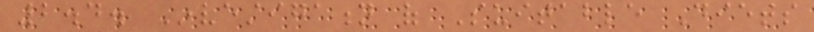2.4. Investigation of Suitable Diets
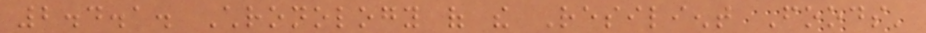2.4.1. Chronology of the Resilient Foods'
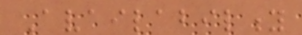Availability
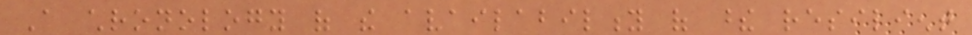A chronology of the availability of these resilient
